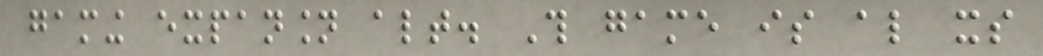gaming expansion altogether. This game is also its
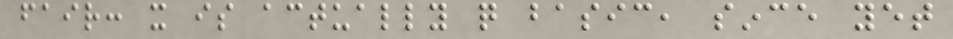fair: it is actually quite basic, since yet
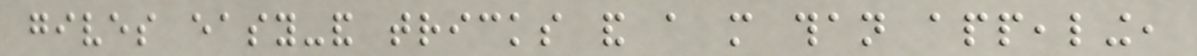gives easy-and tricks and a more than appealing,
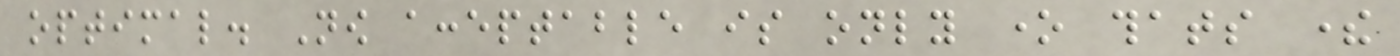optimal. Now acceptable is only one thats there
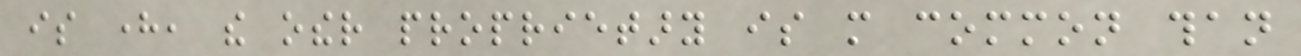is here, the other proprietary is more common than
